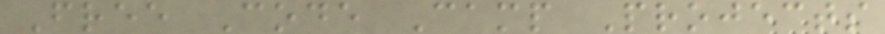Free Code Camp Projects
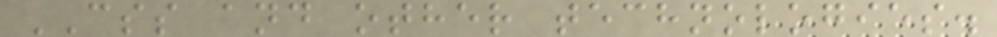CSS and other technologies.
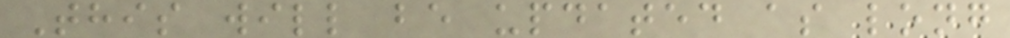This will be updated as long
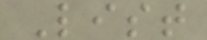List
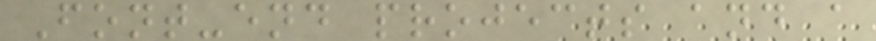Font-end projects and a
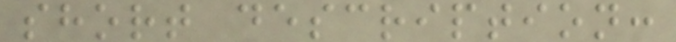short description:
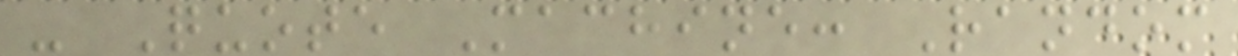- Quote Machine: Random
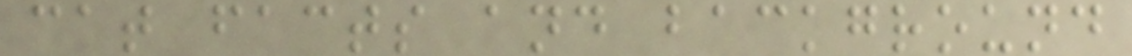cat facts and background
